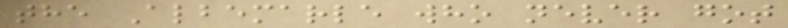the Albemarle who never got
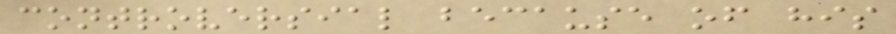controversial because of his
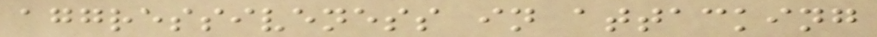aggressiveness in attacking
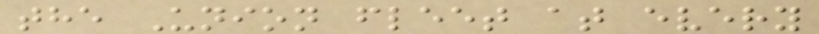the Union fleet at every
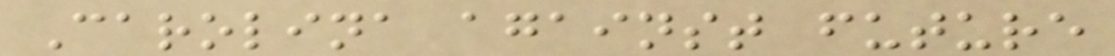Carolina against future
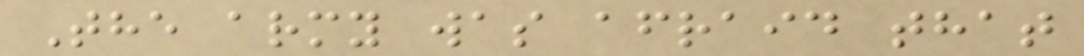The army was afraid that
